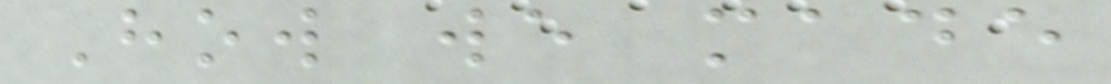How we made
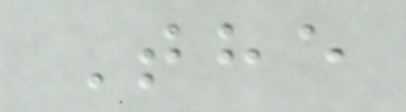The
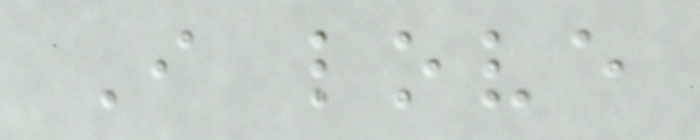I love
